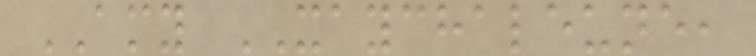AMY XAYCHALEUNE,
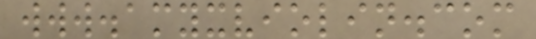www.amyxviolin.com
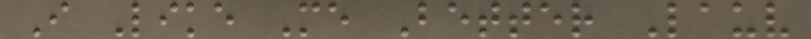I Like Me Better Lauv
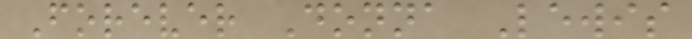Forever Donna Lewis
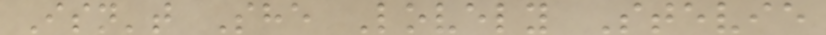Isn't She Lovely Stevie
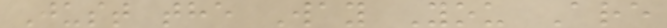Just the Way You Are
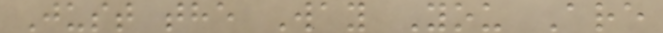Just the Way You Are
